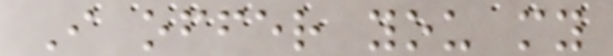I offer you my
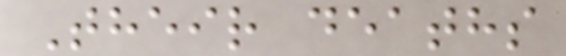Their deaths
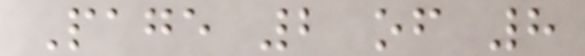Page 2 of 8
